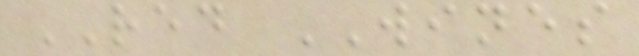RED WINES
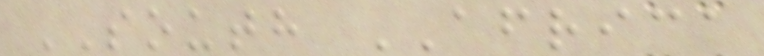SOUTH AFRICA
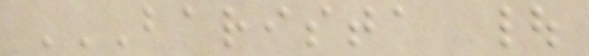BARISTA |
